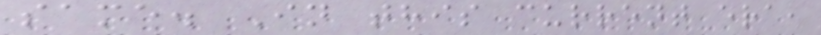same. In this current era,
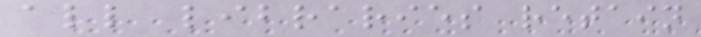all libraries retain
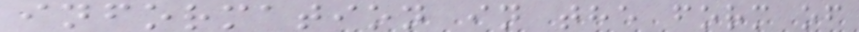information in the form of
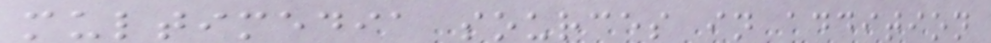multimedia sources in addition
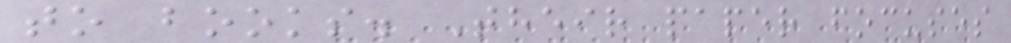to books. Their paper focuses
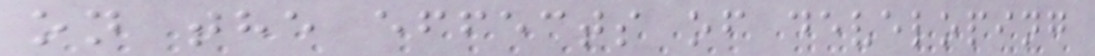on the effects of developing
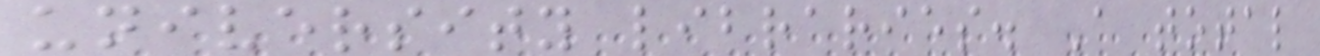university libraries. A total
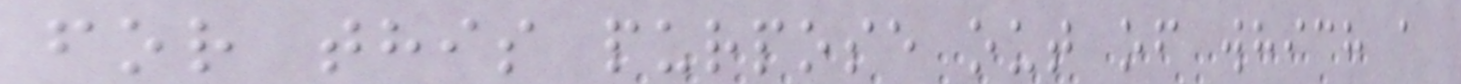for this purpose out of which a
